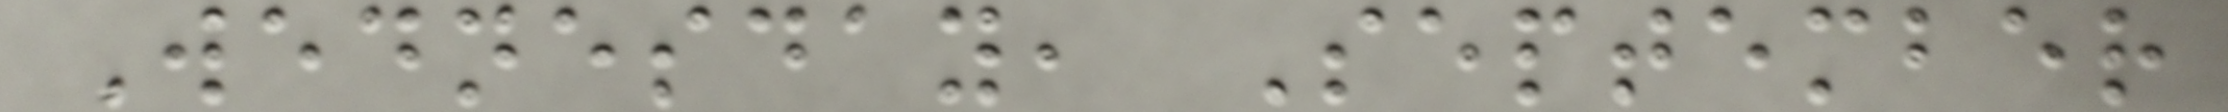Wednesday, September
